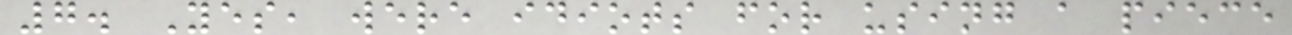7. Yes, were idiots for using a piece
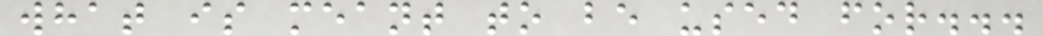what is meant to be used for...
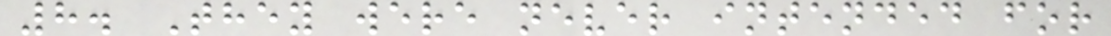8. They were never intended for
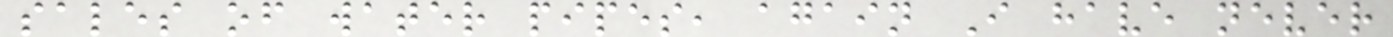sales of water pipes, again I have never
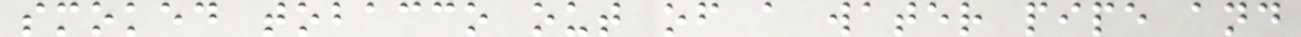smoked tobacco out of a water pipe and
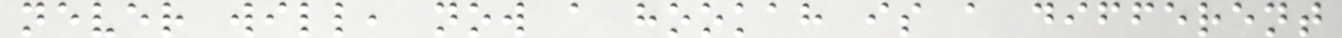never will, now a hookah is a different
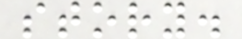story.
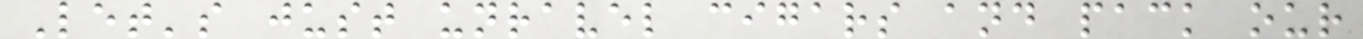Let's just unravel cigars and pack our
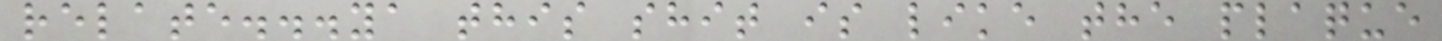relate...ya this shit is like the plaque
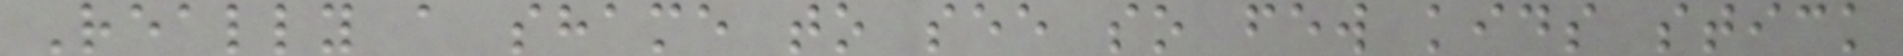Really a shame to see so few kids stick
